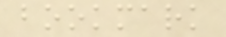bookmark
